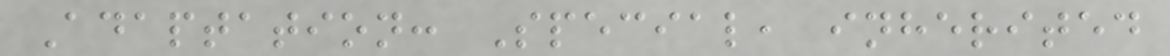Adaptation: Special, inherited
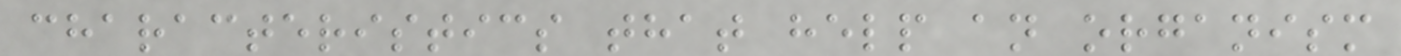characteristics that help an organism
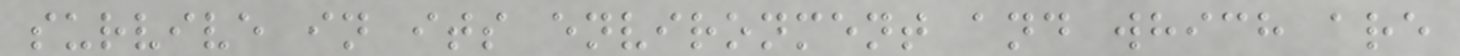survive in its environment and which are
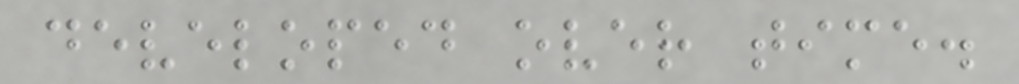developed over time.
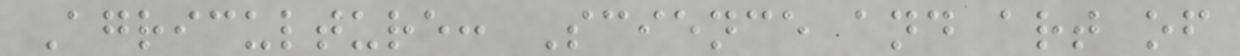Agriculture: Science and art of
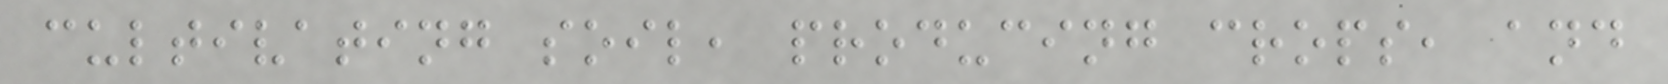cultivating soil, producing crops, and
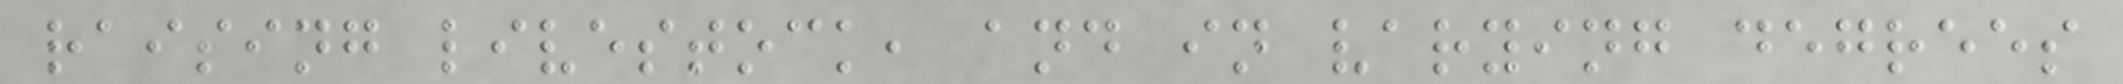raising livestock, and in varying degrees
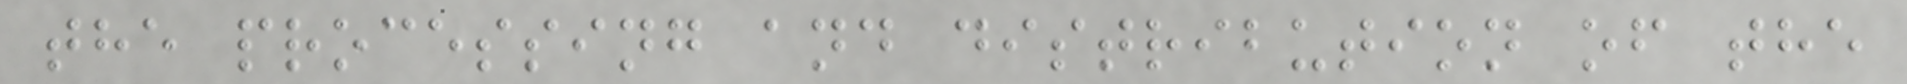the processing and distribution of the
